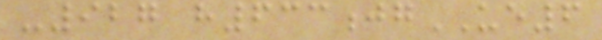-927 h633jgUE6
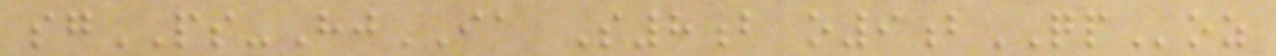sgPS-HjIA S8b o9bQPoz
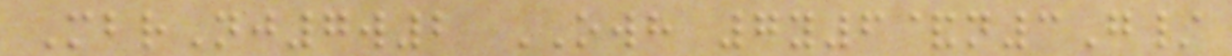MbrNj7w2 OWH 7y6&n3G/
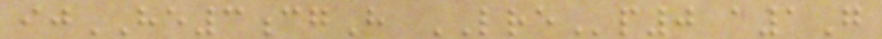ijHE3cgH LREp0 a1G
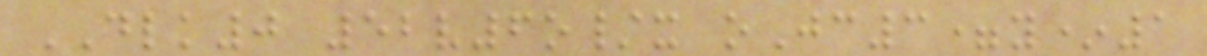DLK0 52v6o/x oJc3=y*1
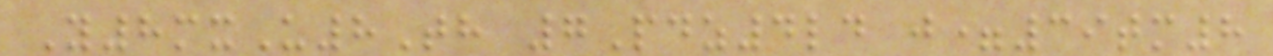Y8mxU8Th 7Pdz4ld j=39tm8
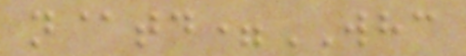n@td=WHC
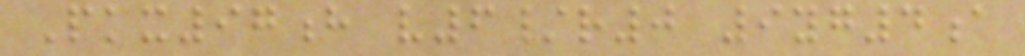Pkx97h v6/r0 9yg4a
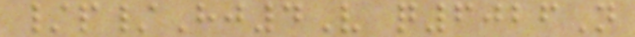/p/Hj4V q6026N
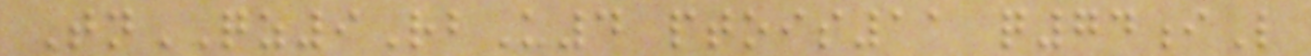TnQZ9RbU4 ptois11 q74iL
